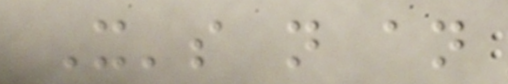It's not an
